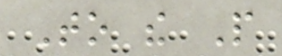To the People
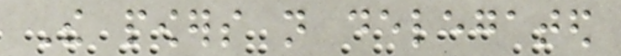The powers not delegated
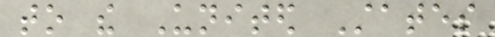to the United States
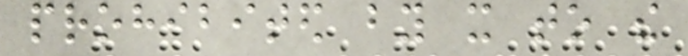prohibited by it to the
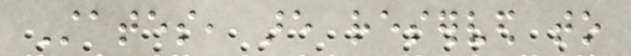States, are reserved to
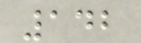142
